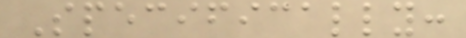Specifically:
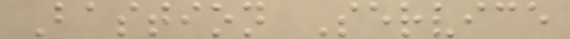Bastion Service
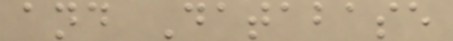and Database
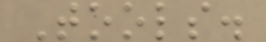Tools.
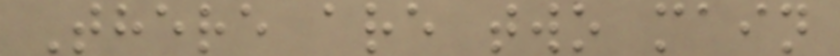There are two main
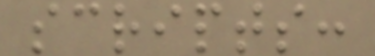scripts:
